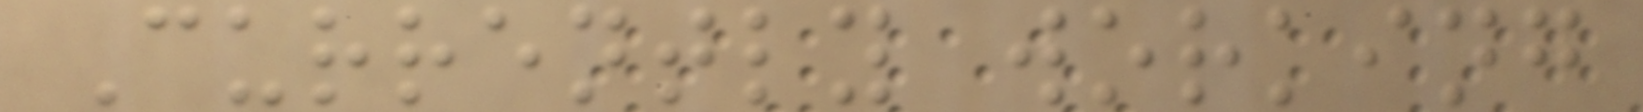Currently working
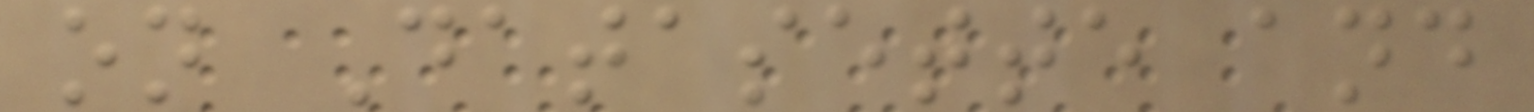on Datasette and
